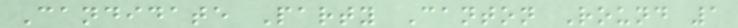Candidate Party Canton Round 1
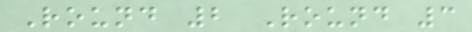Round 2 Round 3
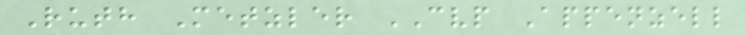Ruth Metzler CVP Appenzell
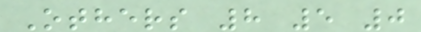Others 8 5 0
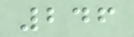246
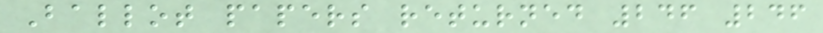Ballot papers returned 246 246
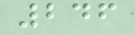246
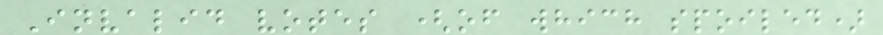Invalid votes (of which spoiled)
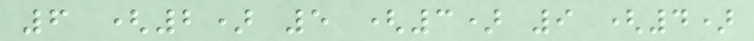6 (2) 5 (3) 9 (4)
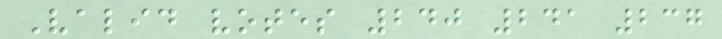Valid votes 240 241 237
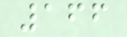166
